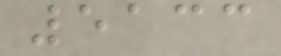5133
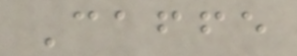Caffe
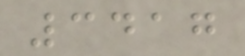3417
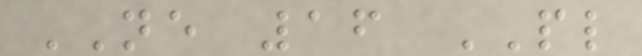NE 16 PL
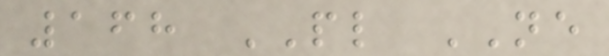168 PL NE
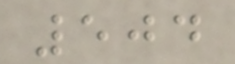504
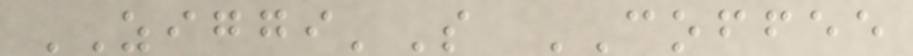ZIGGI'S COFFEE
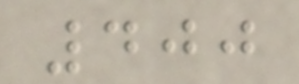400
